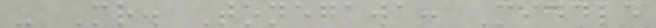- Mr. Tonegawa: Middle
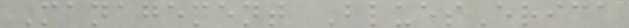Management BluesErica
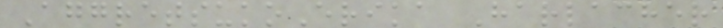AggretsukoErika Harlacher
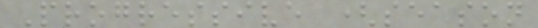Progressive (season
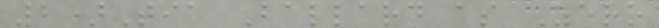2)Tia Ballard as Zero
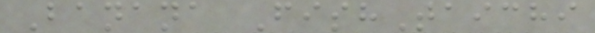Banana FishTaichi
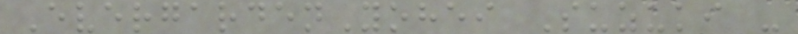EvergardenYohei Suzuki -
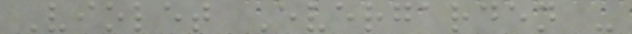Violet Evergarden -
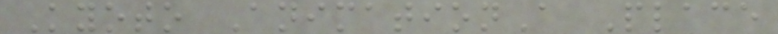Kyoto AnimationA Place
